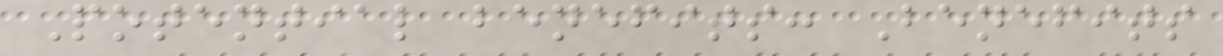Potential benefits: Benefits
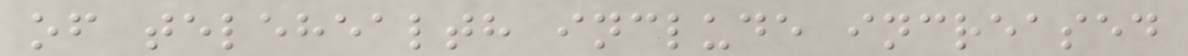of telehealth include increased
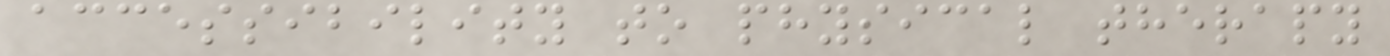accessibility to physical therapy
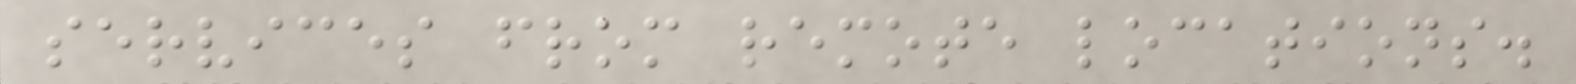services from remote locations.
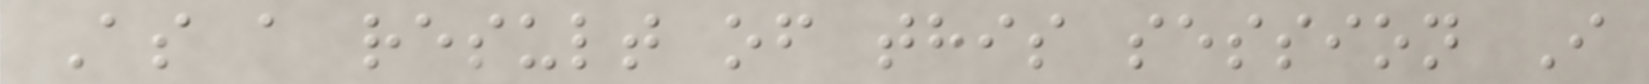As a result of this session I
